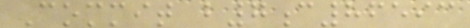Commit b7c86593
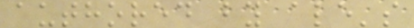authored by ale's
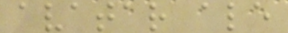avatar ale
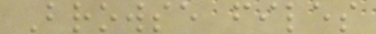Browse files
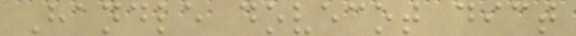Handle dovecot dict
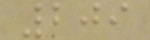209
